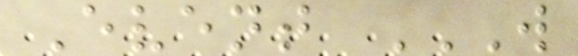Event W
